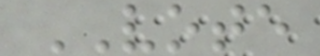VOTE
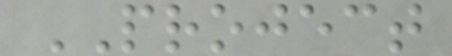PROJECT
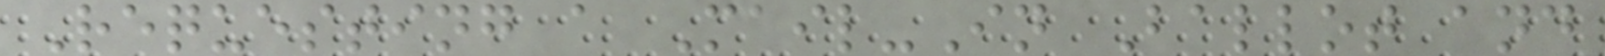Requesting a Mail-In Ballot and
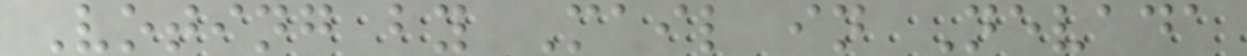Voting by Mail in Nevada
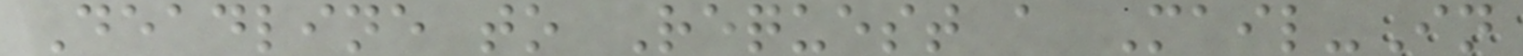Deadline to Request a Mail-In
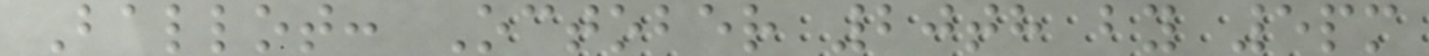Ballot: October 20th by 5pm
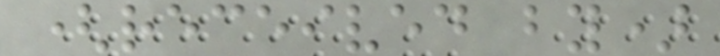(received by)
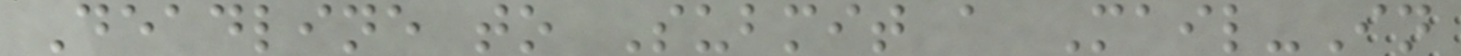Deadline to Submit a Mail-In
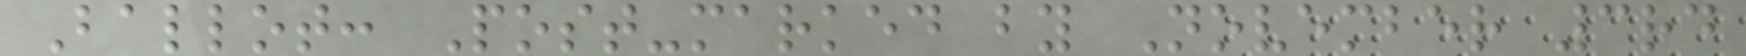Ballot: Post-marked by November 3rd
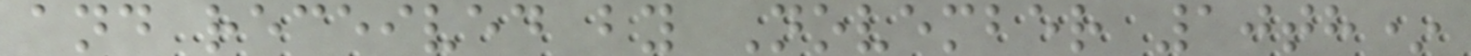and received by November 10th*
